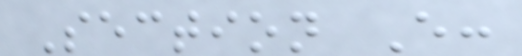Section E:
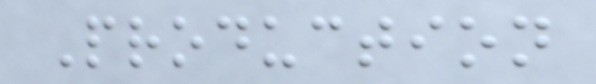Production
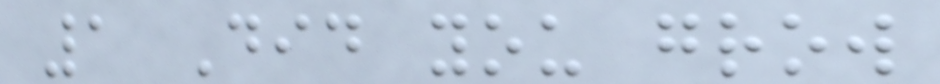1 Did you grow
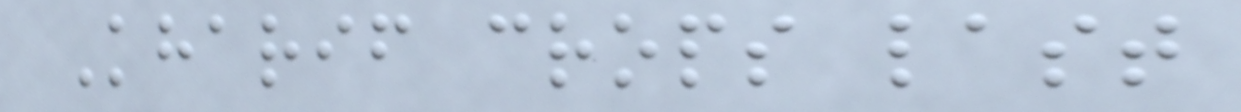Kharif crops last
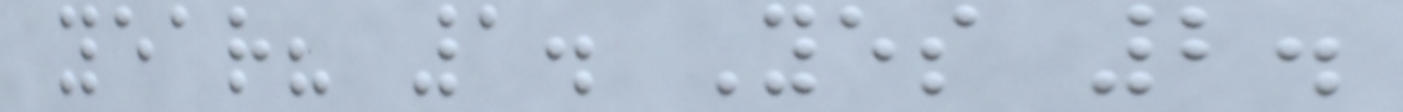year? 1. Yes 2.
